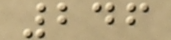246
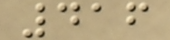416
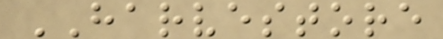HARVESTORE
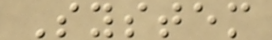System
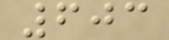603
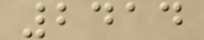2414
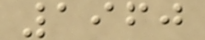1960
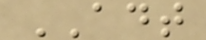ADT
